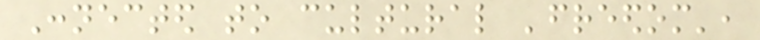Connected to cultural 'freedom',
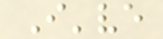I've
